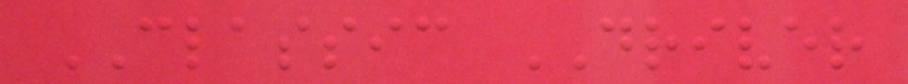CLASSIC DRIVER
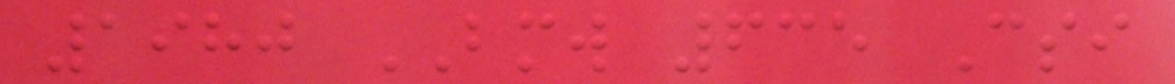1980 BMW 635 Csi
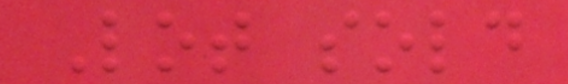Lot sold
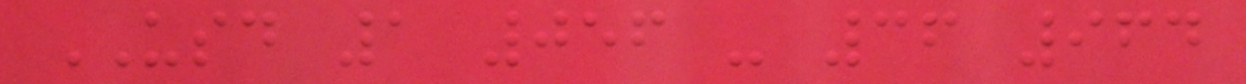USD 1 056 - 36 964
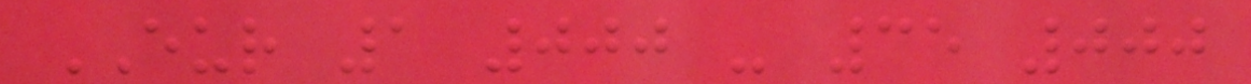EUR 1 000 - 35 000
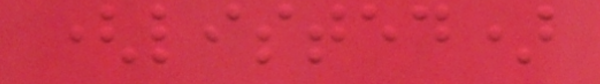(listed)
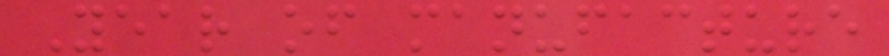Year of manufacture
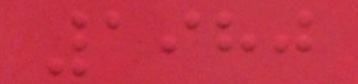1980
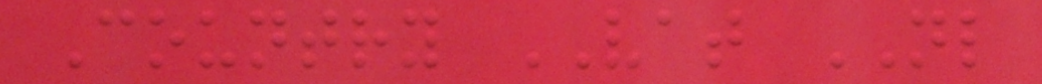Country VAT NL
